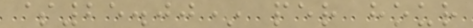$25.00* per hour
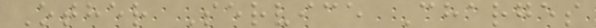Other Service Charges
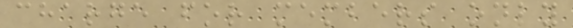charge for members only
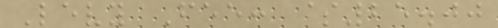Levy Fee: $25.00
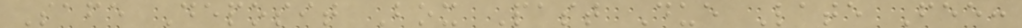Safe Deposit Box Past Due Late Fee:
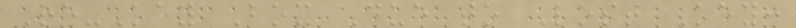Re-Key Box Due to Lost Key:
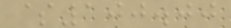$100.00
